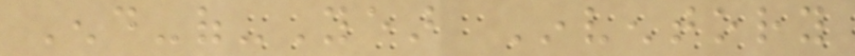End-of-Year Inventory
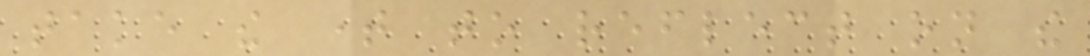take the time to reflect on the
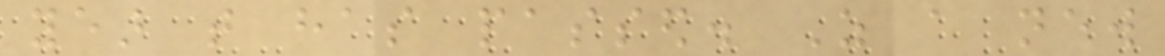year that has passed. As a new
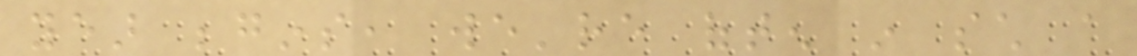year begins, we're often in such a
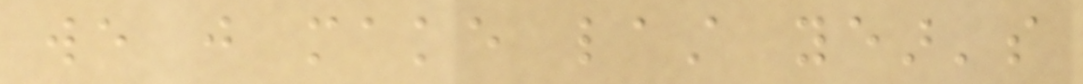we just make last year's
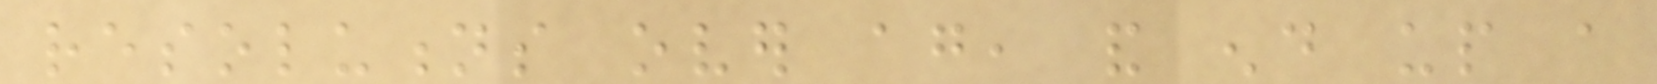resolutions over again, and end up a
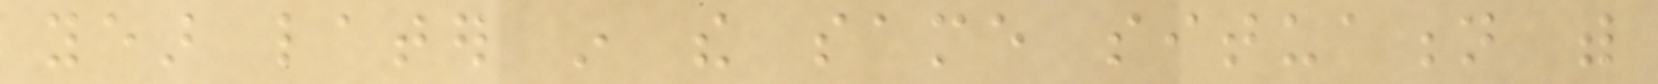year later in the same situation with
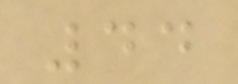44
